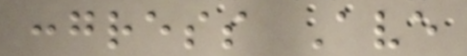congress Ave
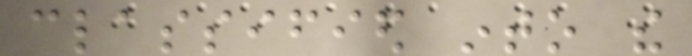classified into the
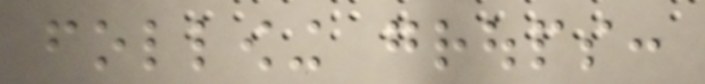following groups:
